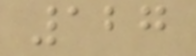127
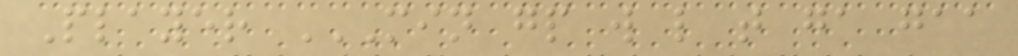Player MIN GP W L T GA GAA
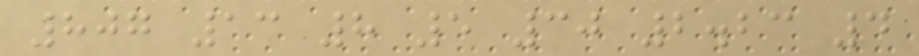807 13 8 5 30 2.23 4
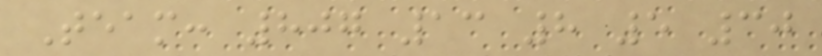Team: 807 13 8 5 30
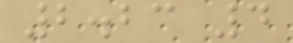2.23 4
